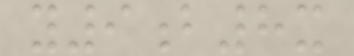y9b8x
